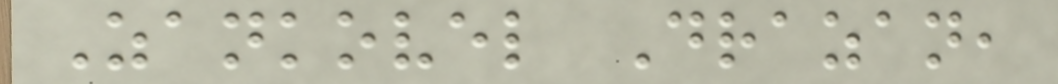Zankovel Drazan,
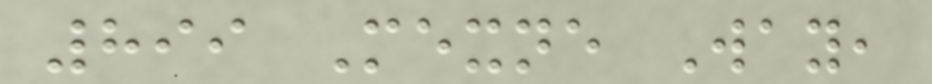899 Mexne Way,
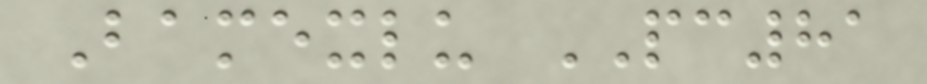Bamexlu PC81
